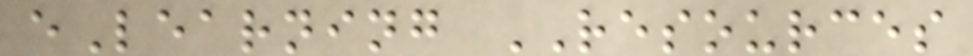eLearning RESOURCES
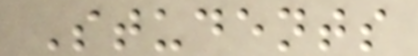Students
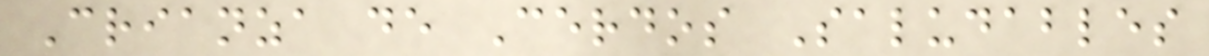Crianza de Cerdos Saludables
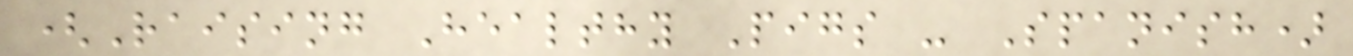(Raising Healthy Pigs - Spanish)
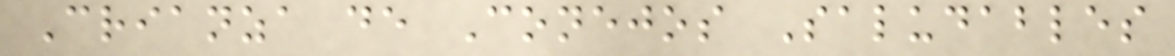Crianza de Conejos Saludables
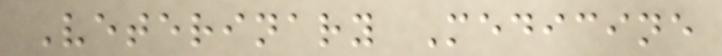Veterinary Medicine
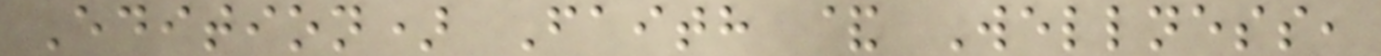Edition) Faith & Wellness,
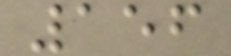156
